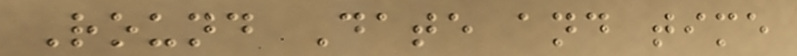Round Date and time
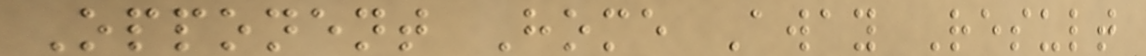Opponent Home Away Result
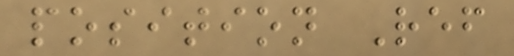position Ref
